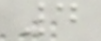4
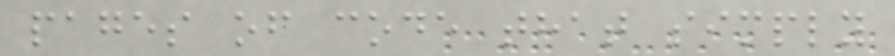pages of code that simply
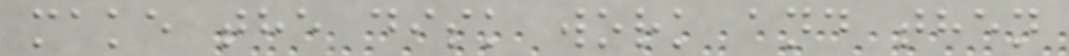make the disk work and then
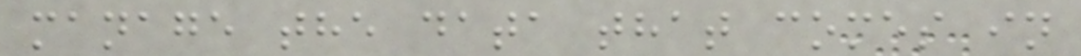manage the data that comes in
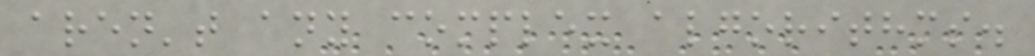aren't any complex algorithms.
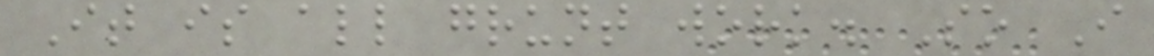It is all grunt work. So I
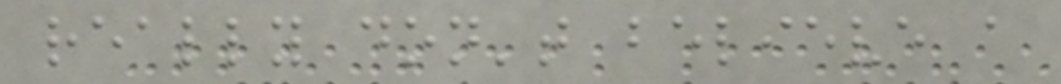really don't believe a
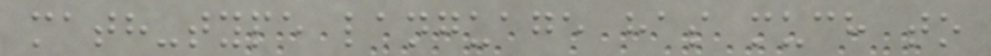math-type language has much to
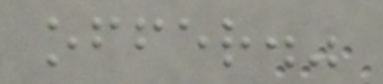offer."
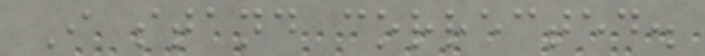I stand corrected.
